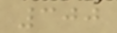300
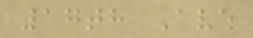17th Ave
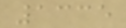1335
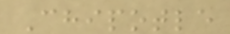Chipotle
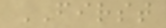FIRST
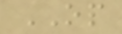OP
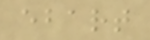ebart
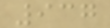937
